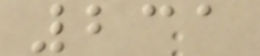231
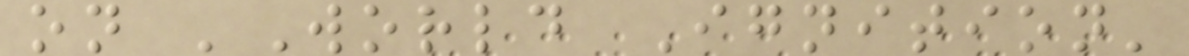on 'World Ignition'
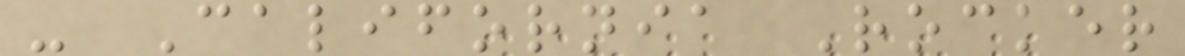- California Rocker
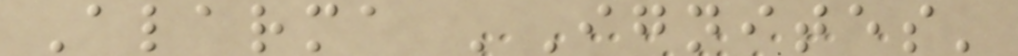Alarma 'Ignites'
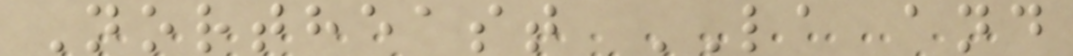Northeast LA and
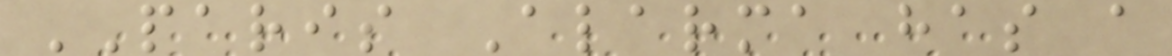PARIS Alarma has a
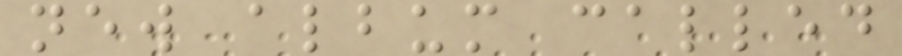new album called
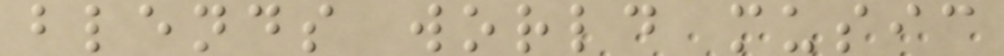blends world music
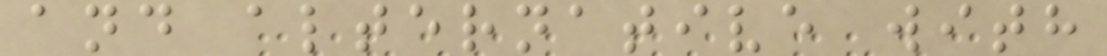and alternative with
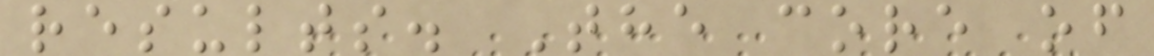results. The core of
